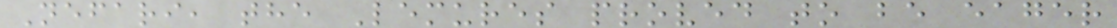Nefari, the Lemures proved to be eager
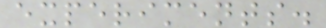experiments.
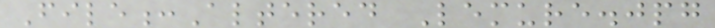File:Altered Lemure.jpg
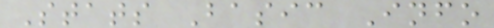Stats Basic Info
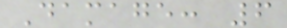Damage: 6
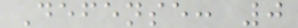Defense: 0
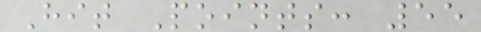Hit Points: 55
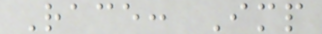Race: Imp
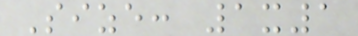Size: 1x1
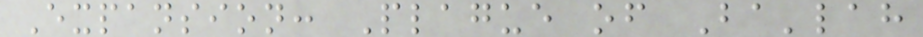Expansion: Plague of Ba'lah
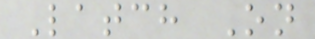Latch On
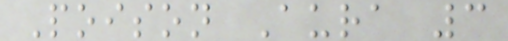Poison Aura 3
